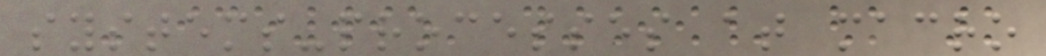systems-processes at macro
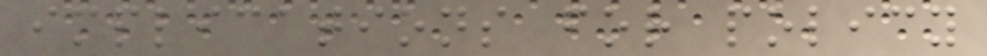implications for policy
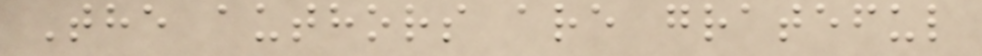The authors are grateful
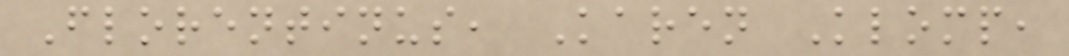Florentinus, Karen Klomp,
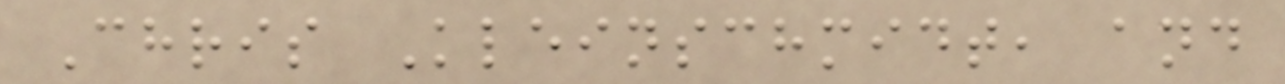Chris Kleinschmidt, and
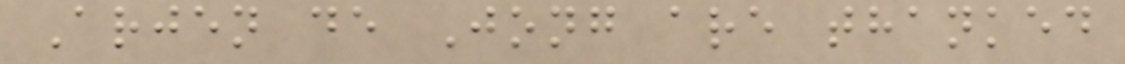Arjen de Jong are thanked
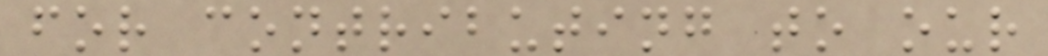for contributing to our
